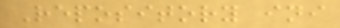Repository ini
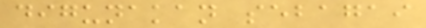digunakan sebagai
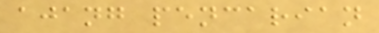ajang pencarian
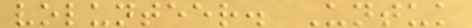volunteer. Untuk
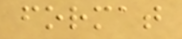format
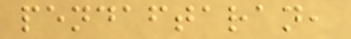pendaftaran,
